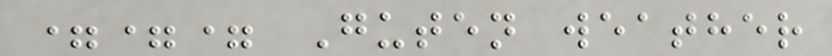=== Guten weather
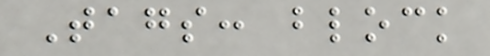Tags: block
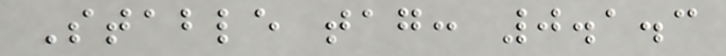Stable tag: 0.1.3
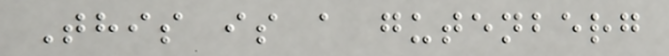This is a gutenberg
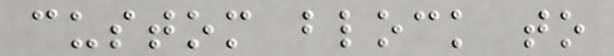custom block to
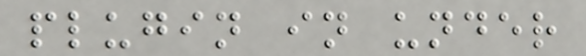plugin in under
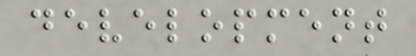development
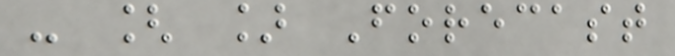- [ ] Forecast
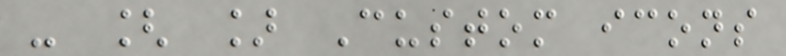- [ ] Custom icons
